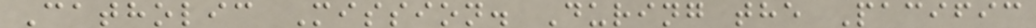Catholic Mission. During the Pacific
